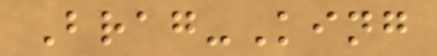Brag-King
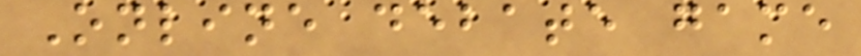Online debate game
